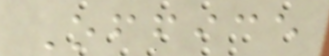Office
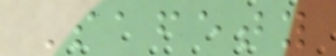Safety
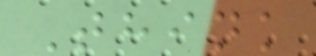Think
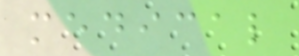medical
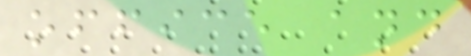office and
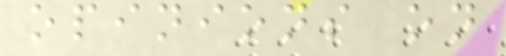opinions on
